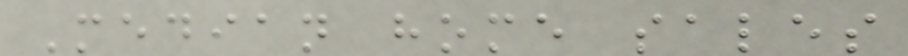Median home sales
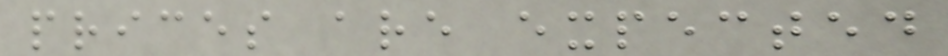prices are expected
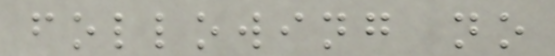following no
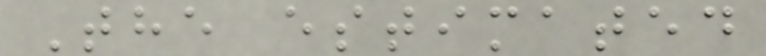The estimated
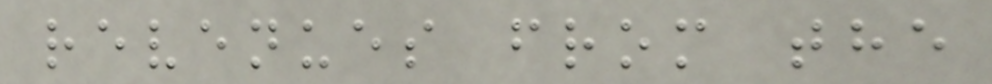revenues from the
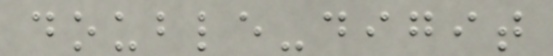double-digit
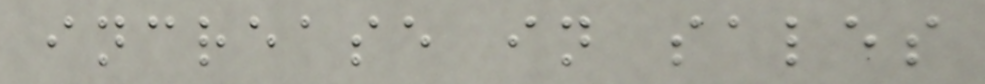increase in sales
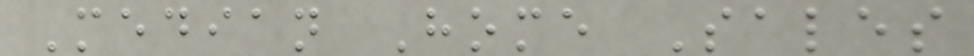Median Home Sales
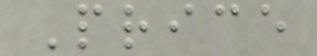Price
